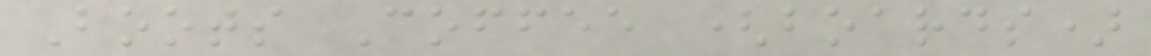Boots Coffee (boards)
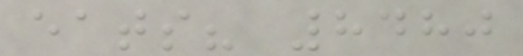eats? 8480
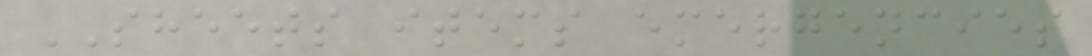SHEETS items emergencies
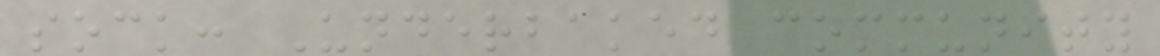sock: Underbaked community
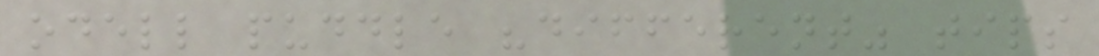odell puddle "different" tips
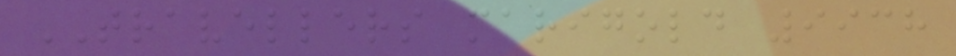TRAVELLERS marigold 9938
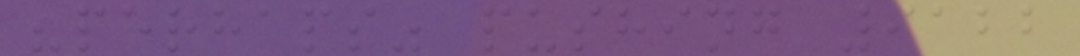"perhaps" pushing 9122
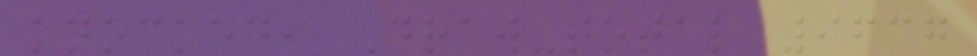knocked, Draw-total 9637
